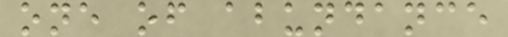one of abundance
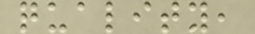quality,
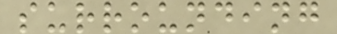surrounding
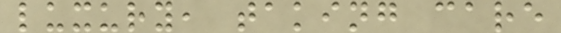luxury, taking care
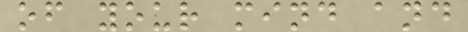of your mind and
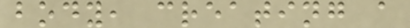body, creating a
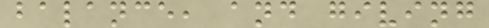balance, and giving
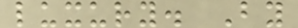luxury. By
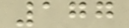177
